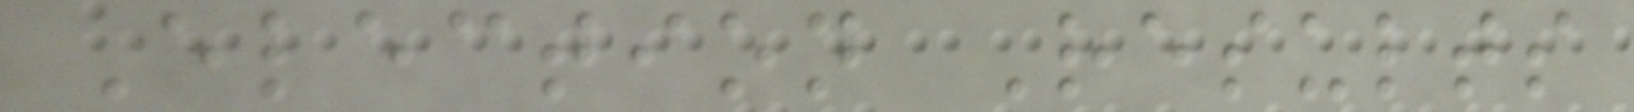Election Results
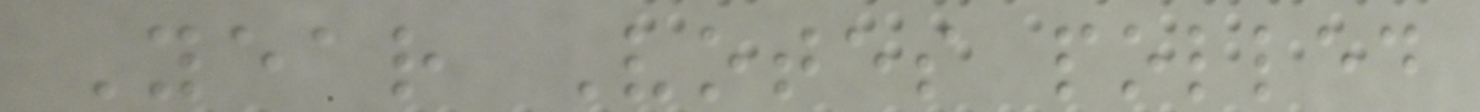Year Votes polled
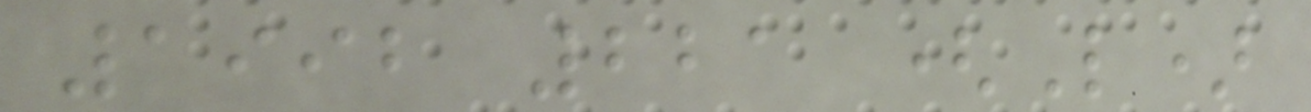1992 221 (L)
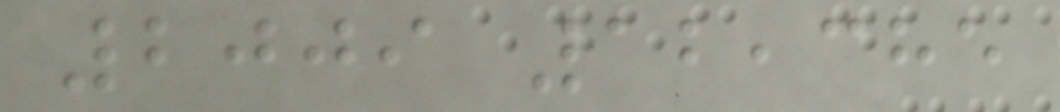2009 12,385
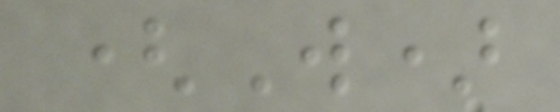(W)
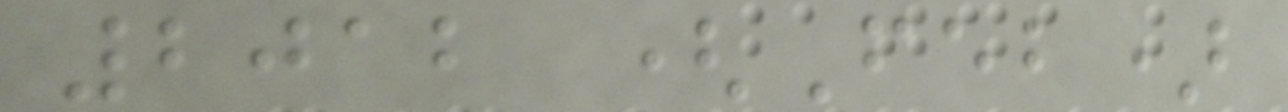2012 (Feb)
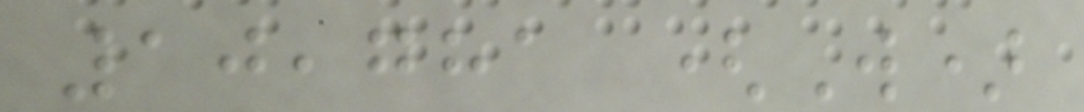10,781 (W)
